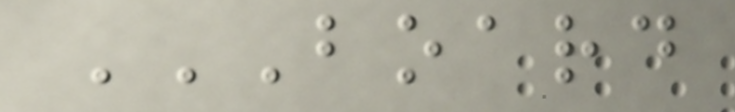BOARD
